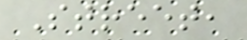Street,
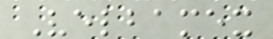Velbamex
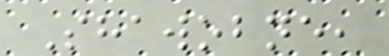Shawobne,
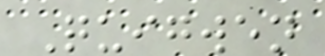Quigwen
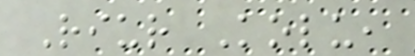Riur Kolu,
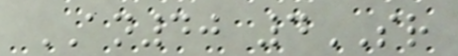AN40 4SR
